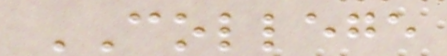COLLEGE
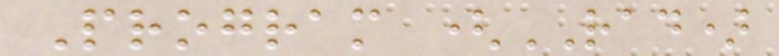Program (RAD)
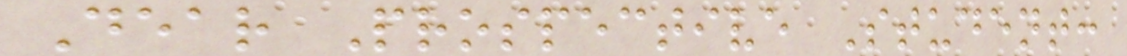Dear Prospective Student:
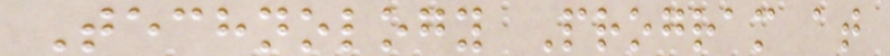Technology Program at
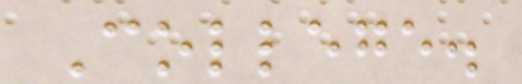College.
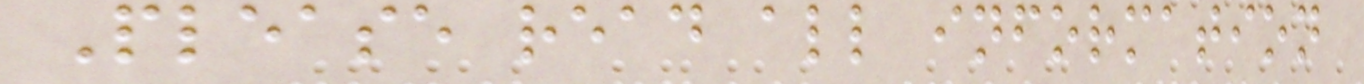Please read all information
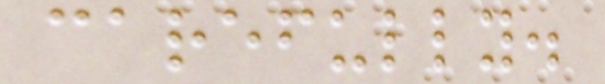carefully.
